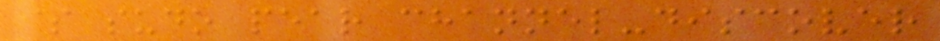$ sudo pear channel-discover
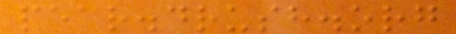pear.drush.org
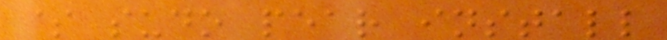$ sudo pear install
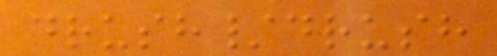drush/drush
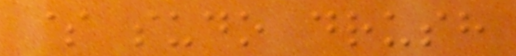$ sudo drush
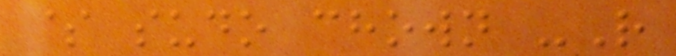$ sudo chown -R
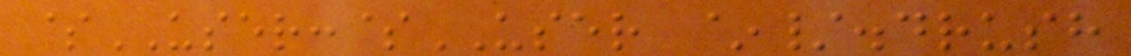$USER:$USER ~/.drush
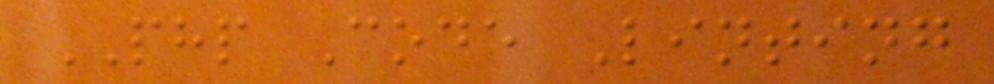PHP Code Linting
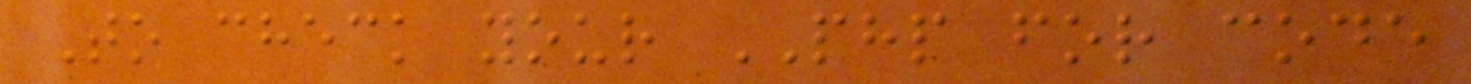To check your PHP for code
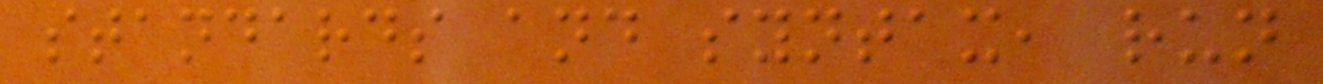standards and syntax, run
